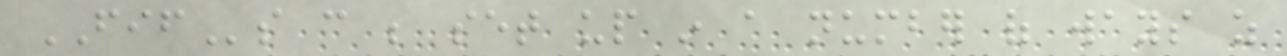FIFs can be set up in a number of ways as
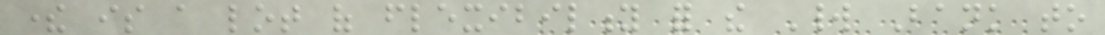there is a lot of flexibility for the World Bank to
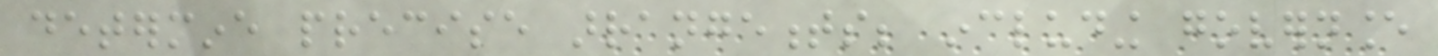determine precise arrangements; including governance
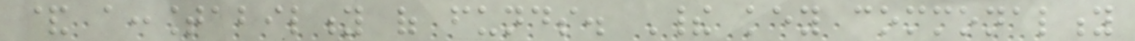& accountability of funds. Their key commonality
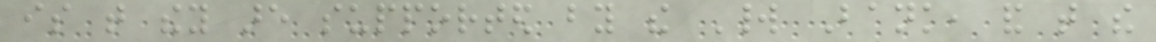is that they are supported by the World Bank, and that the
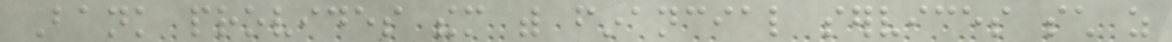Bank provides them with financial services such as
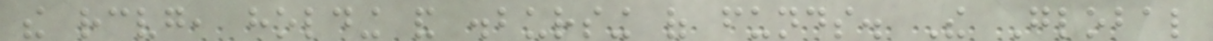the receiving, holding and disbursing of funds. The Global
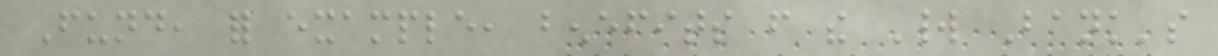Fund, for example, benefits from the World Bank's
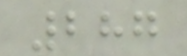287
